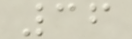36
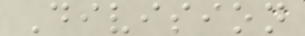Division
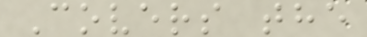Covers the
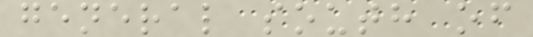general south of
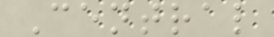Central
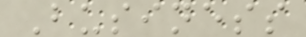Business
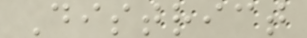District
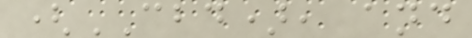(CBD), and
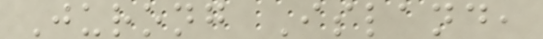Jurong Island,
